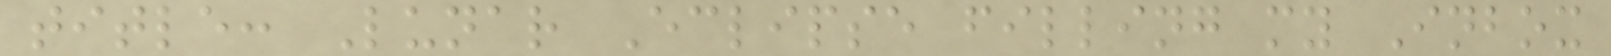title: Lunar Eclipse filling my Inbox
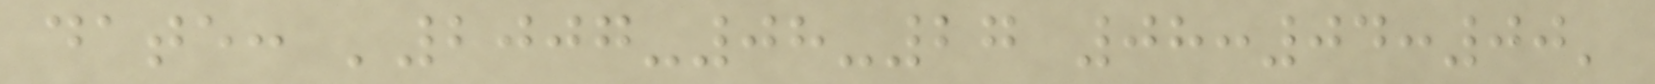date: '2007-08-27 08:04:00'
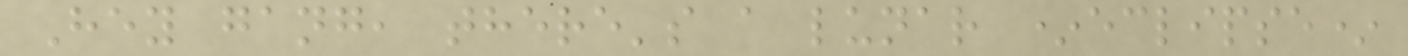Hey gang, there's a lunar *eclipse*
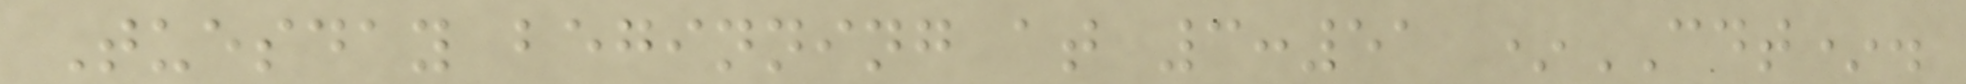Tuesday beginning at 3:51 *CDT*.
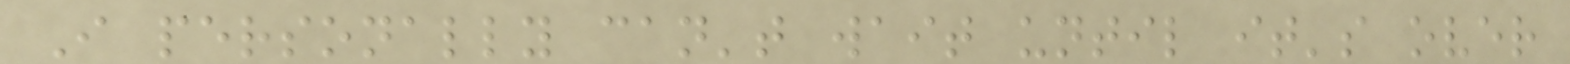I personally can't wait until it's over
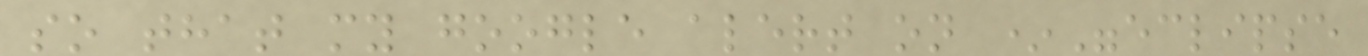so that my google alert on *"eclipse
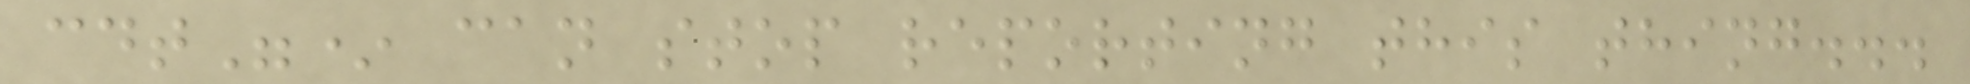cdt"* can stop reporting this thing...
